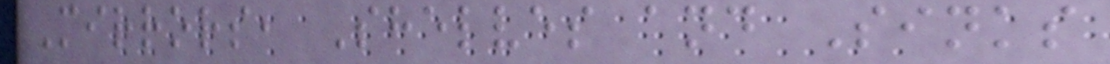Mirrors, Shelves and Sinks
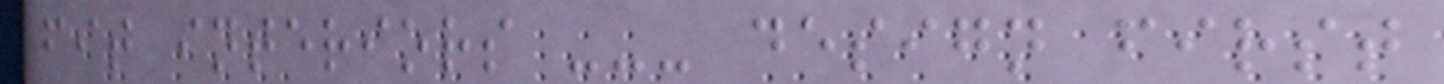fit interiors --- design first
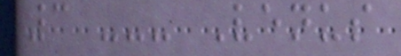3 --- Venus
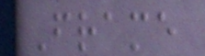Frame
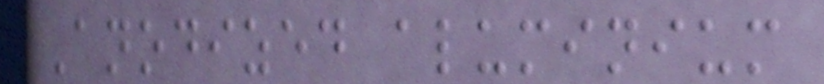Anodized aluminium
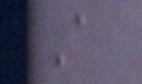A
